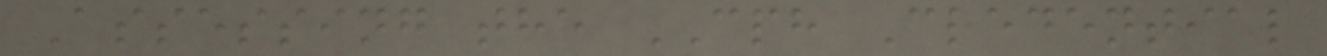Assessing the CPH Credential
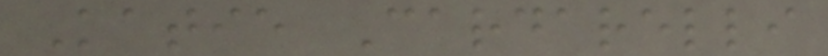Katie Cardarelli
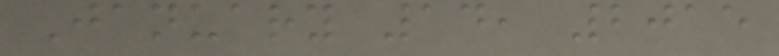January 14, 2015
